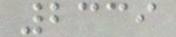2339
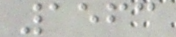1563
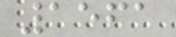1561
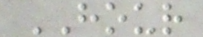HOUR
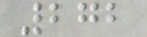272
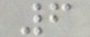6
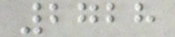2728
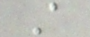A
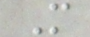M
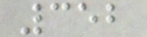352
